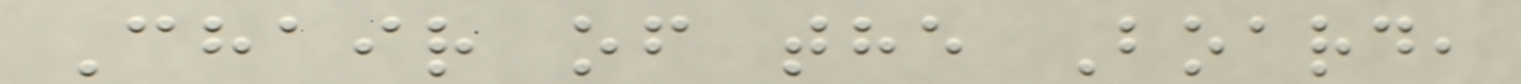Chair of the Board,
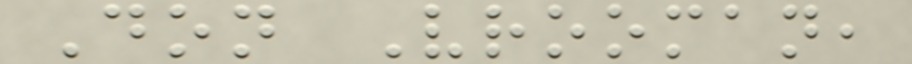Don Vrooman,
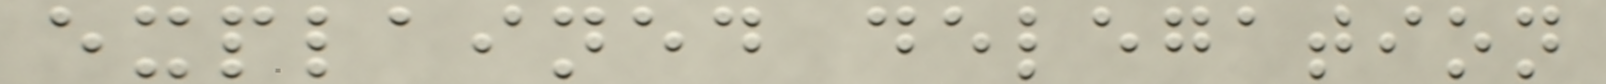explained delegation
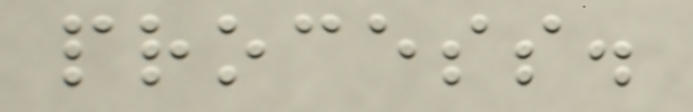process.
